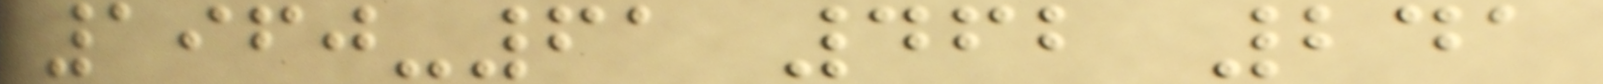1960-61 462 241
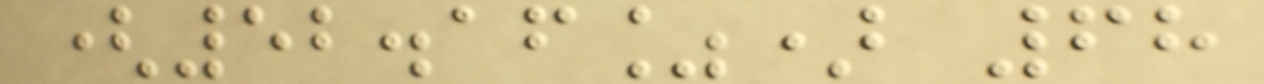(52.16%) 68
